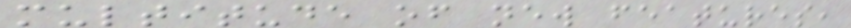multitude of new features,
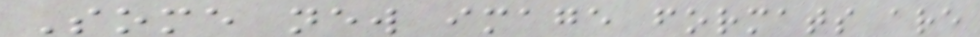Some new image formats are
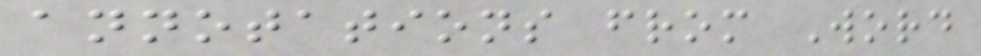annotations from Word
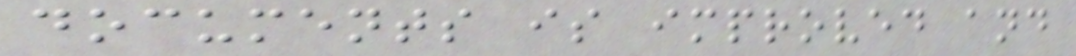documents is improved and
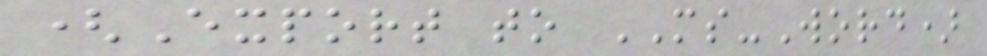(Export to MS-Word)
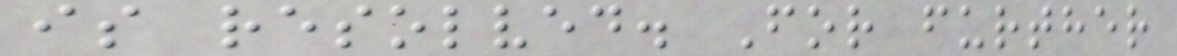is resolved. For further
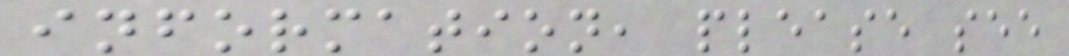information, please see
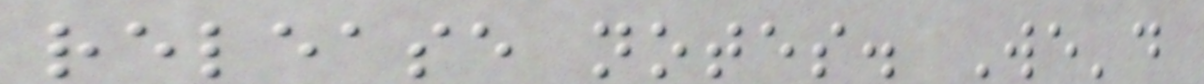release notes. We'd
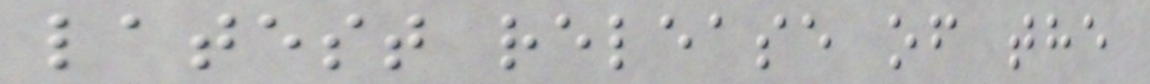latest release of the
